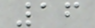16
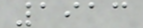1913
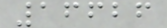16626
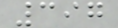397
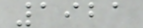1921
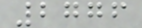2776
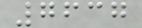7637
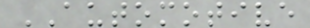AUTOMOTIVE
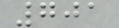701
